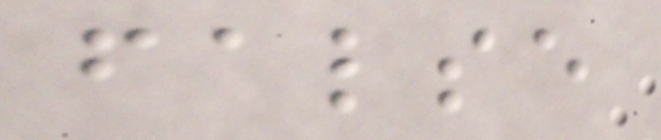false
